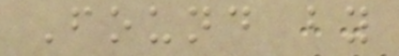Found by
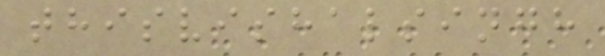thisvishalsingh
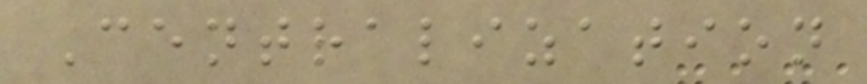Centralization
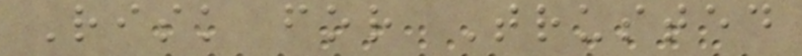Risk for Trusted
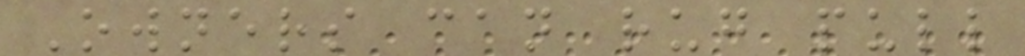Owners can rug pull
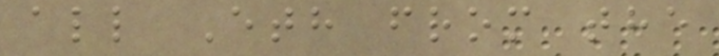all Eth from the
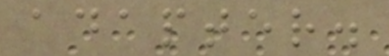adapter.
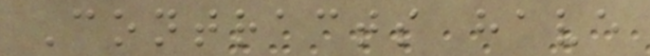Contracts have
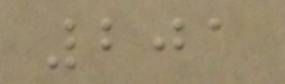201
